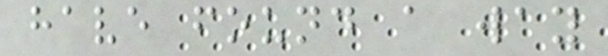have found a way
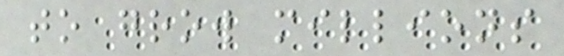to grow millions
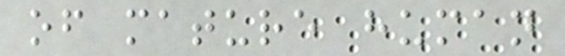of mature human
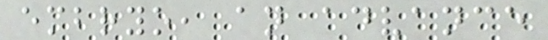embryo, an advance
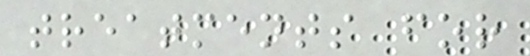treatments for
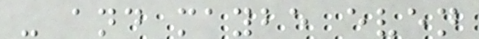- and maybe even
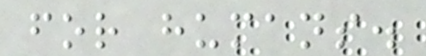for humans.
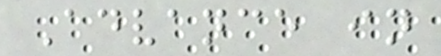Advance in
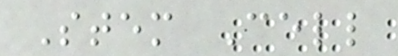Stem Cell
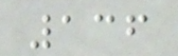136
